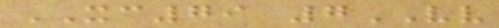XC79 7VV
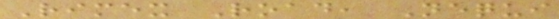Rimex Road, Nequi
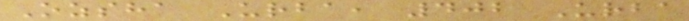Ozsha Urba, 402 Urba
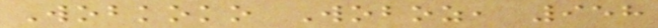Wobkoko Woboz, 958
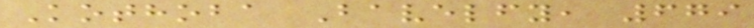Kothoba Bavelfy, 679
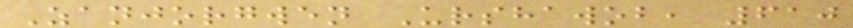Zanjorgwen Urshawob, 610
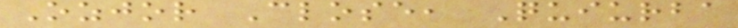Ozjor Close, Quiurba
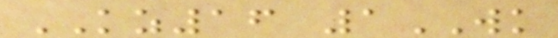KZ16 1WK
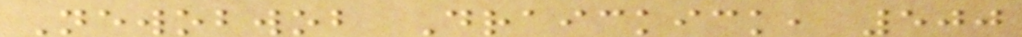Newobwob Draickick, 500
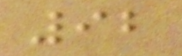92
